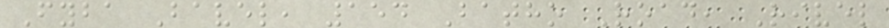Fyba Bavel, 154 Batho Road, Rivel
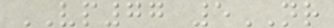VP77 5NR
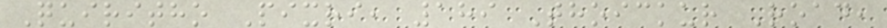Quiritho Pixri, 189 Thoickur Road,
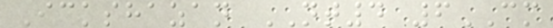Ickshazan NT4 6CM
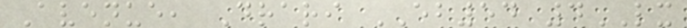Avenue, Drari EB54 4LX
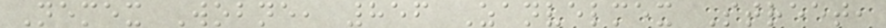Nemex Wobne, 856 Zanvelmex Street,
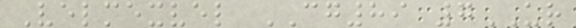Velmexvel CG89 7UR
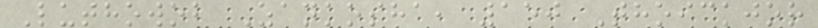Luthowob Zankosha, 150 Thoickjor
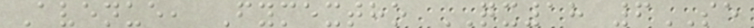Avenue, Fymextho QX18 6SE
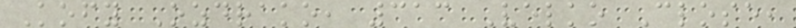Kofy Ozdrako, 313 Velko Close,
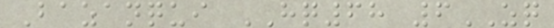Bazanqui HQ68 6ZQ
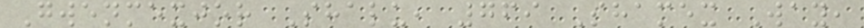Gwenmexjor Shalu, 769 Shamex Way,
